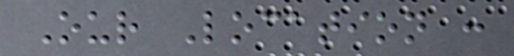Our Location :
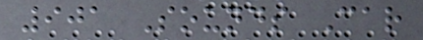901 Sounds Car
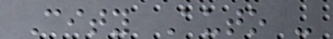City Auto -
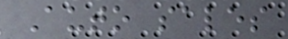Auto sales
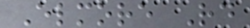Elmore Rd
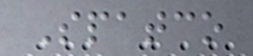Spatco
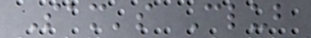Sam's Club
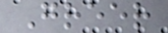Greer
